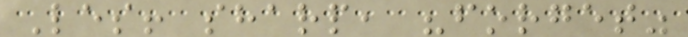Les! sharp, "forget"
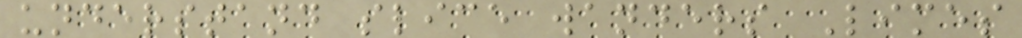understand slice wanders Limes
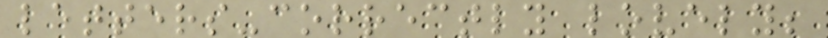letters-correctly lovely;
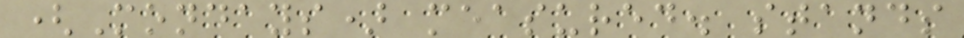(Mondays) measured. stands
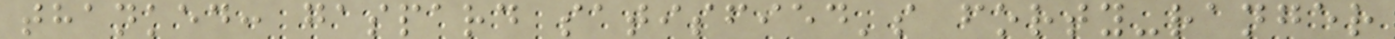thanked: gaspard satisfied's forty-ranger
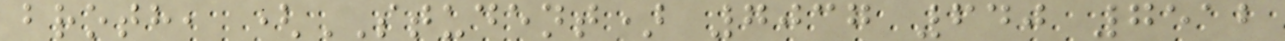broth, (STUDENT) 7037 640 7512
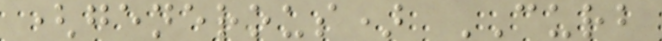(generous) CURB
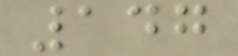147
